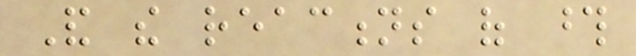And the reactions of those
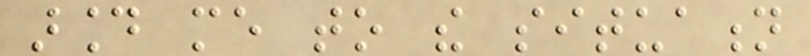around me to the situation
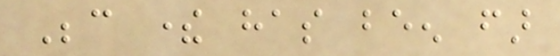Because there has been far
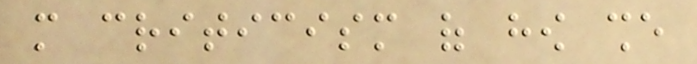more criticism of how she
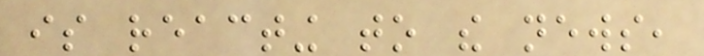is reacting to the news,
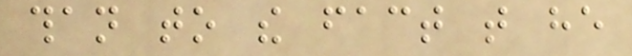than to the fact that he
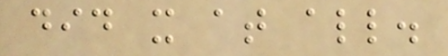did it at all.
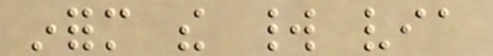inform the world via
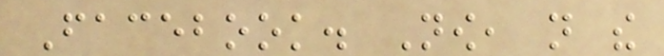Facebook. Now, not the
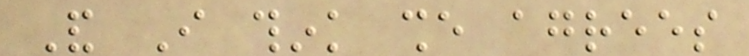And I think she agrees
